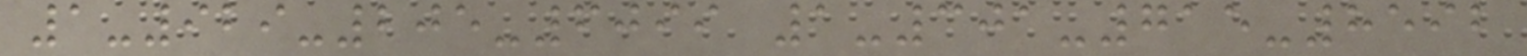1-929-205-6099 1-301-715-8592
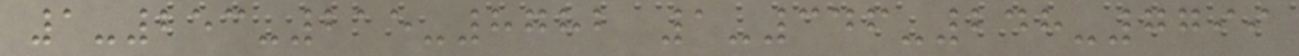1-253-215-8782 1-346-248-7799
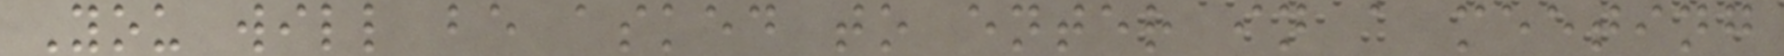You will be asked to enter in a meeting
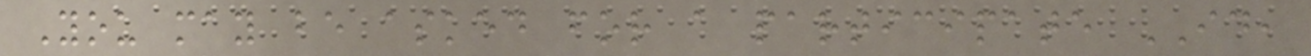You may be asked for a participate ID,
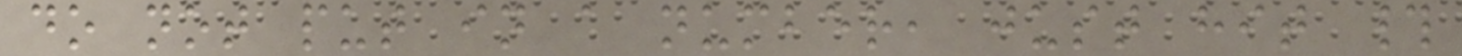do not put in a number, just hit #
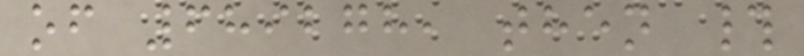of 689278, then #
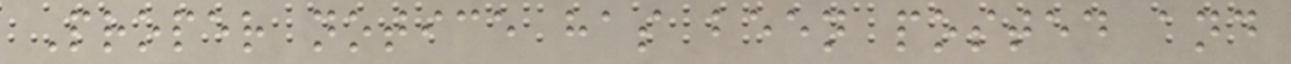Proper notice has been posted and
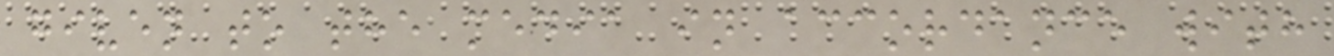given to the media in accordance with
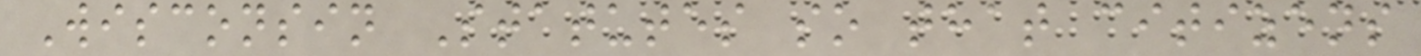Wisconsin Statutes so that citizens
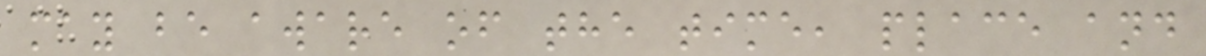may be aware of the time, place and
